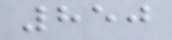850
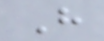H
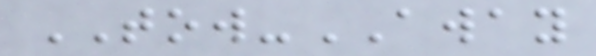TOW-AWAY
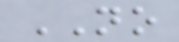NO
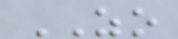ZO
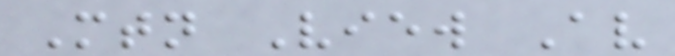Mtn View Av
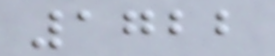1722
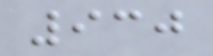930
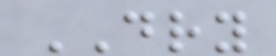DRY
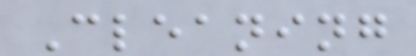Cleaning
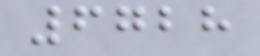6728
